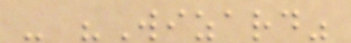- "Wizard"
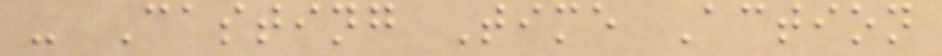- Casting Time Action
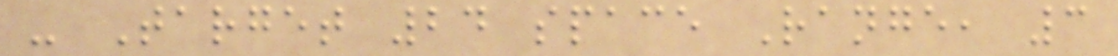- Target 24 space Range, 3
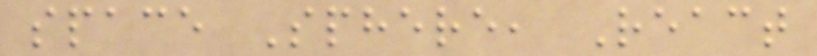space Sphere, React
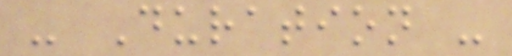- Duration -
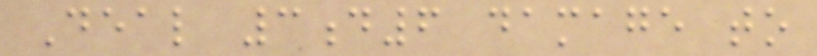Deal 3d6 damage to
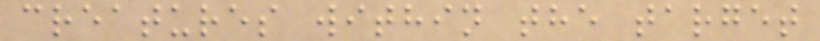creatures within the target
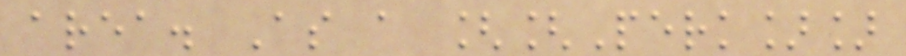area. As a [[Perk]]
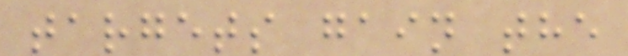targets gain the
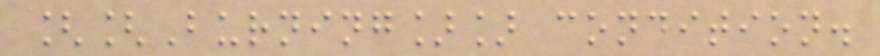[[Burning]] condition.
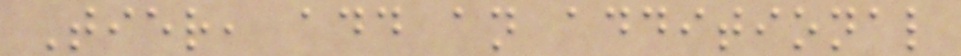Tier, add an additional
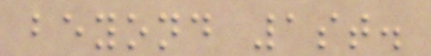beyond 1st.
